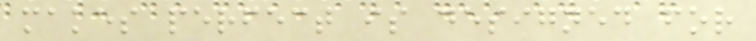makes perfect is designed for
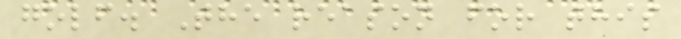golf. The reason for this
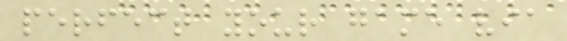perfect your game via
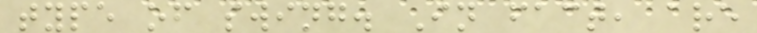type of swing. In fact, are
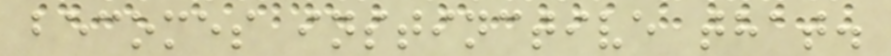becomes instinctive that.
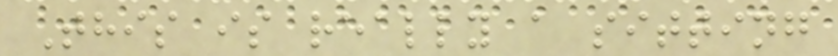This is really a sitting
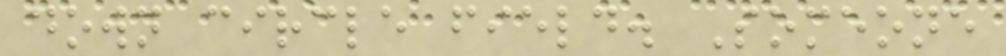down circle field. Someone
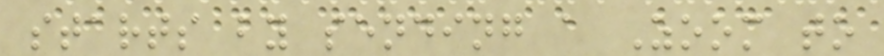starts by sending a Zoom to
